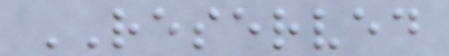RESERVED
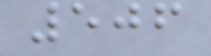506
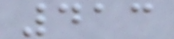413
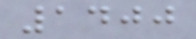1400
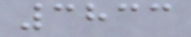3833
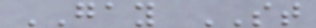GAY ST
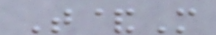T&M
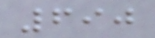690
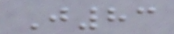J83
